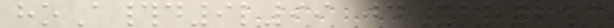hoA#d9l99 jdYlr2/
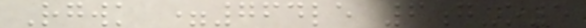Rgwk =764le 6g-o5
